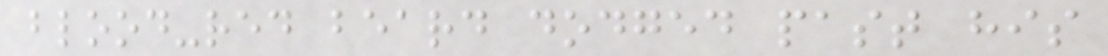blood-red beard dodged past his
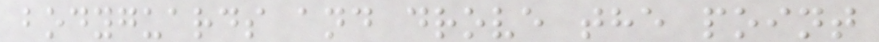bodyguards and drove the point
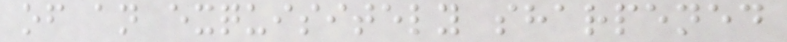of an exquisitely sharpened
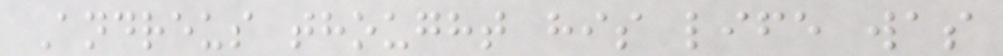Andreus thought his life was
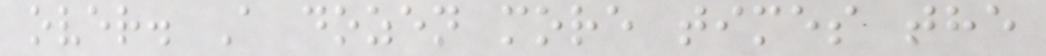over. A dozen more times the
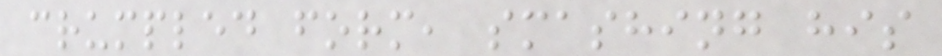crumpled form, smashing his
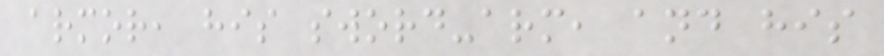armor, his sword-arm, and his
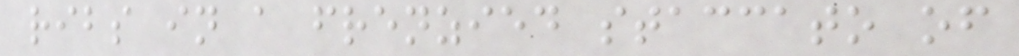ribs in a frenzied staccato of
